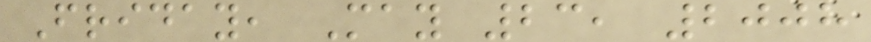Friday, May 23, 2008
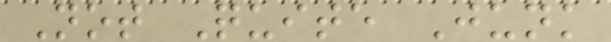Not Quite Junk
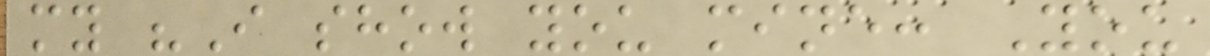my "I show you mine: You
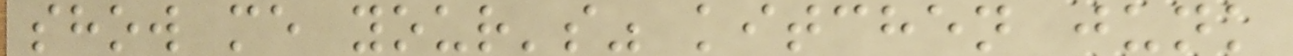show me your's" kitchen junk
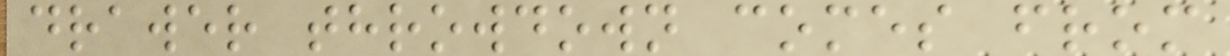drawer throwdown comes from
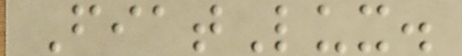FiatLux.
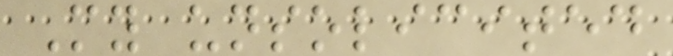My unsolicited
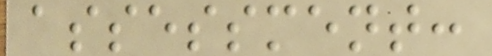assessment:
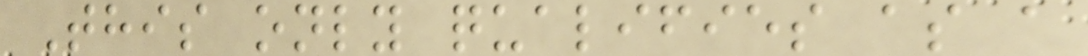This only qualifies as a
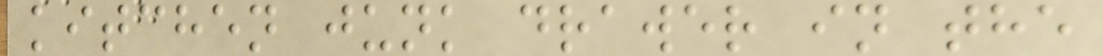kitchen junk drawer in the
